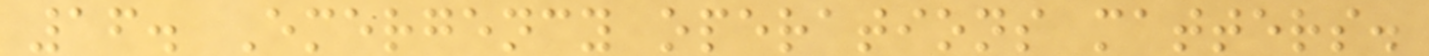16. Emergency operations matters.
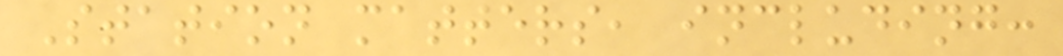Station matters, including:
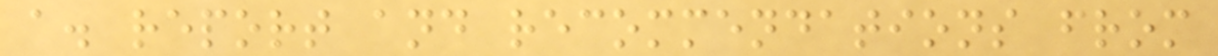a. report and recommendations from
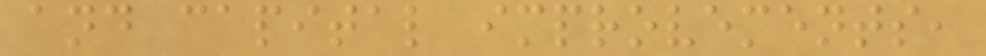and capital improvements,
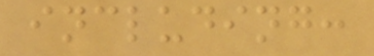including:
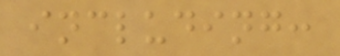including:
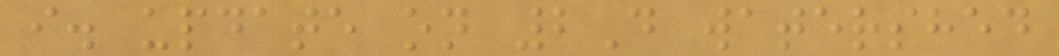i. update on 2D watershed
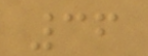36
